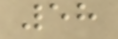58
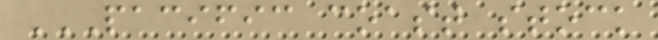PACIFIC COAST STOCK
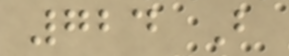724 B
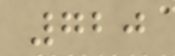720
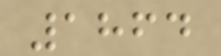1864
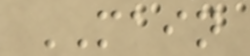MAIN
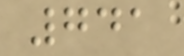741
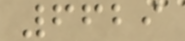6629
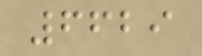6629
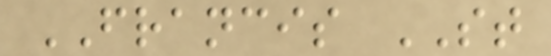FRANCIS ST
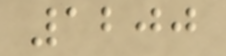1200
